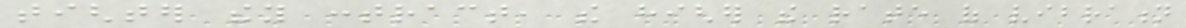tighter they contract, the higher the rate of vibration
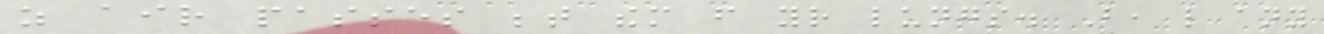as air passes between them from your lungs. But, like any
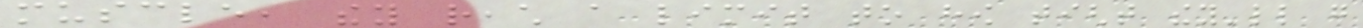muscle, they reach a limit to how tight they'll go
